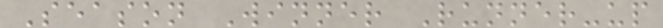Season Winner Runner-up
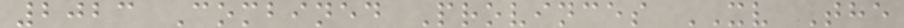2023 Combined Provinces XV The
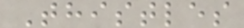Thistles
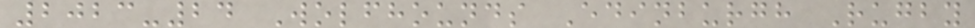2023-24 Wolfhounds Edinburgh Rugby
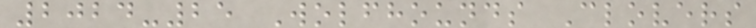2024-25 Wolfhounds Clovers
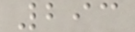293
